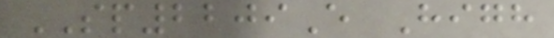SP2209E High
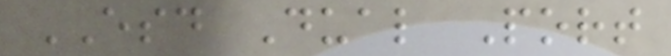ESD Dual Port
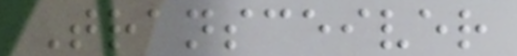Transceiver
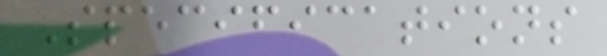Specifications
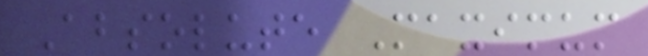Absolute Maximum
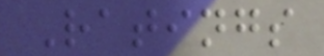Ratings
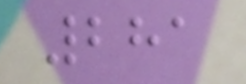281
